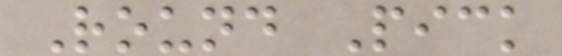Round Pick
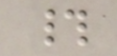#
